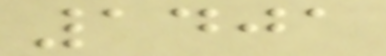1401
